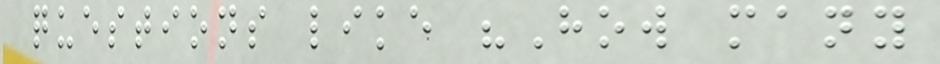questions like "How many
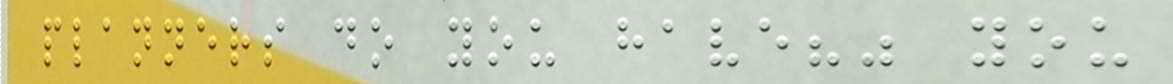planners do you have?" you
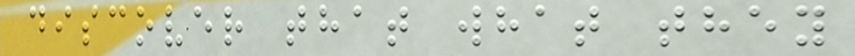discover that what they
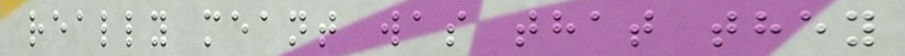really meant was that they
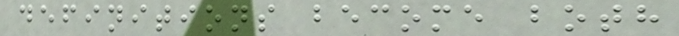definitions become both
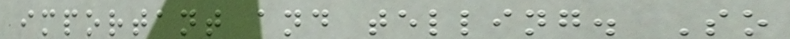important and telling. So
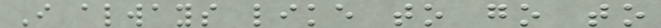I always like to go to
